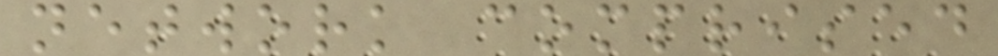network comprised
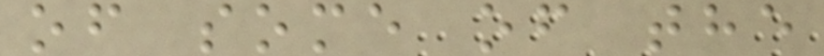of some of the
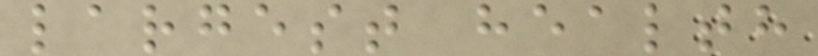largest health
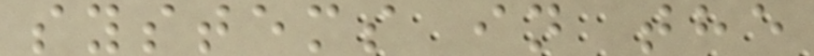systems in the
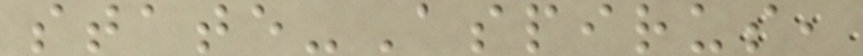state-Aspirus,
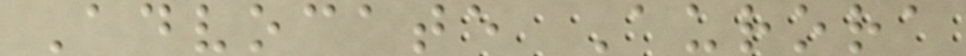Advocate Aurora
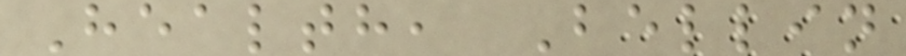Health, Bellin
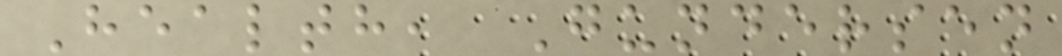Health, Gundersen
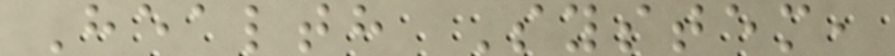Health System,
